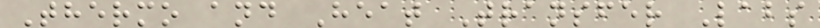Thermo and Heat Transfer Labs
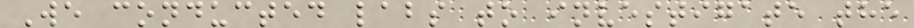We conducted labs to investigate the
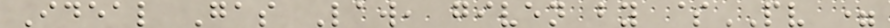Ideal Gas Law, given by $PV =
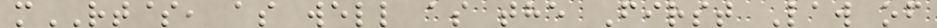mRT$, as well as the First Law of
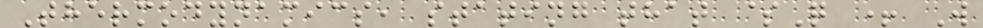Thermodynamics, stating that $Q + W
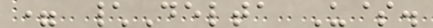= \Delta U$.
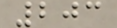203
